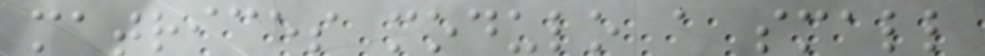matrices modulo a small
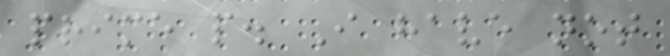prime p. I have not
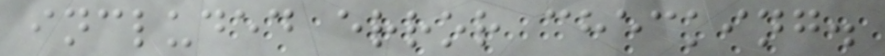included error checking.
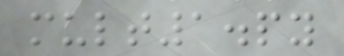mult1.py
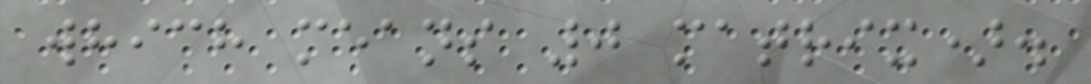which means 0 matrix).
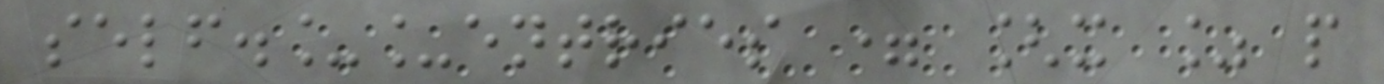self.__entries = [x % p
